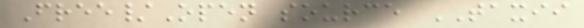Free/Open source TAXII
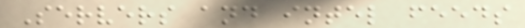Servers and intel feeds
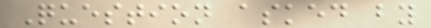Question asked by
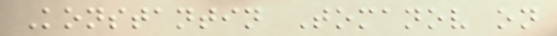Konstantin Tomanov on
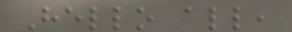Hello all,
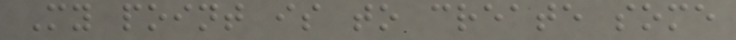My point is to create some
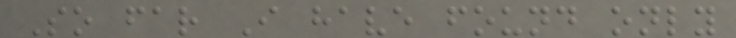So far I have found only
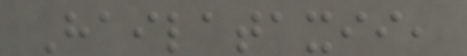Hailataxii,
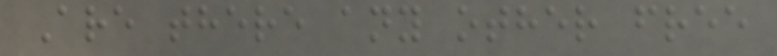Are there any other free
